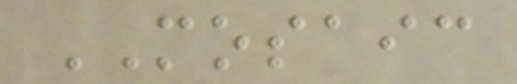MOSAIC
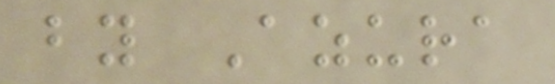by Azura
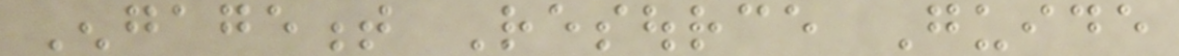Engagement Resource Guide
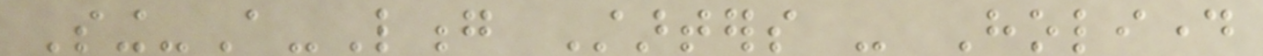Sing-A-Long Starters - Holiday
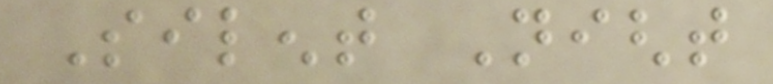Silent Night
